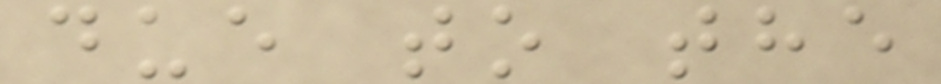due to the
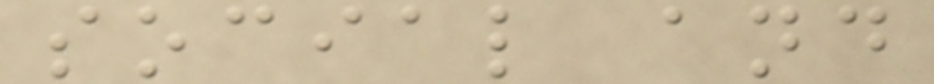social and
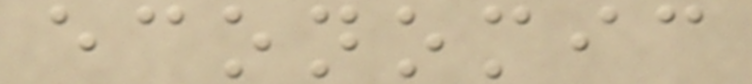economic
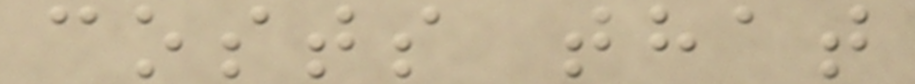costs that
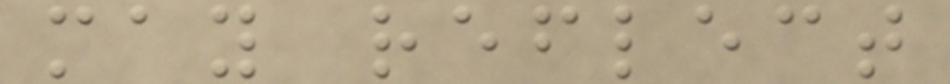may reflect
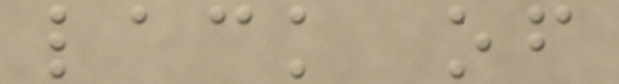lack of
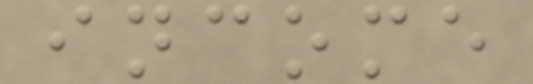income
